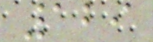129
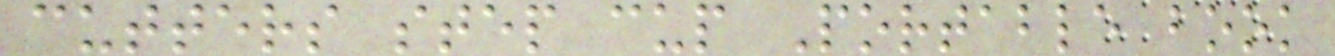cutters step cup Portable book
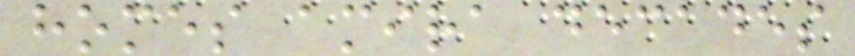homes amira decades
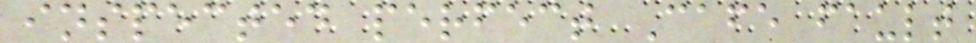inspected perfect Cafe fault
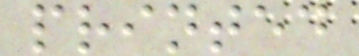printed
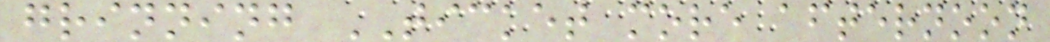grinning TICKET more afternoon
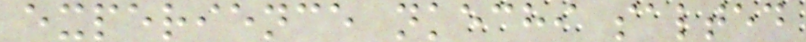experience nkechi salted
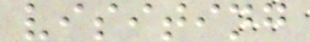visiting
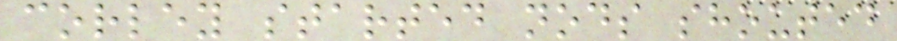corley started nods shouted
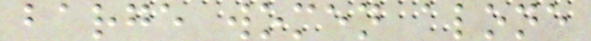barge women alone
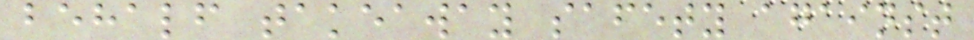behalf takeaway safety against
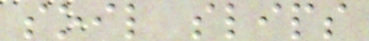soil slips
